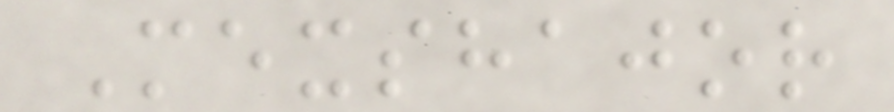Mexshajor
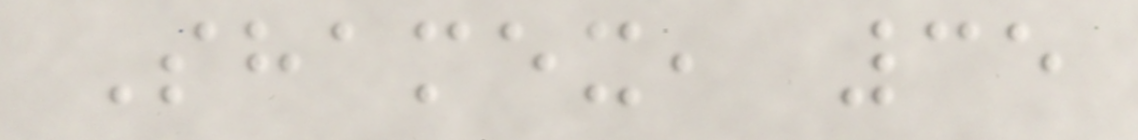Shamex, 35
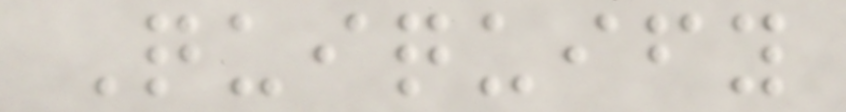Quiquify
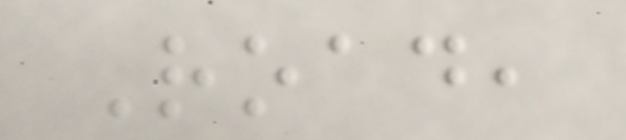Road,
